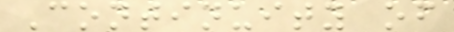Continuity of
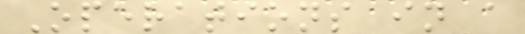Operations in a
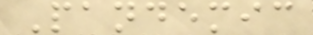Pandemic
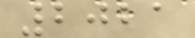2021
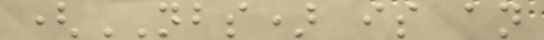(NBS) is an
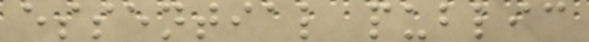essential public
